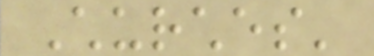Churches'
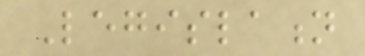Legislation
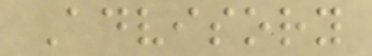Advisory
